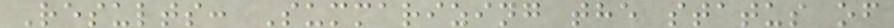Results: Summarizing the status of
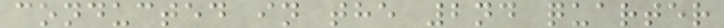conducted in the 2nd quarter
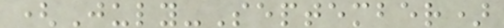(July-September)
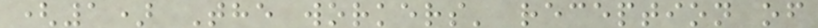(1) The workers' reception of
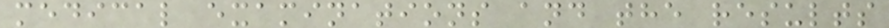medical examinations and the results
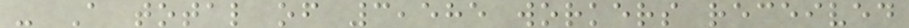- A total of 3,585 workers received
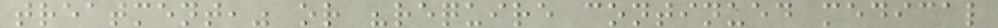treatment," or "require continued medical
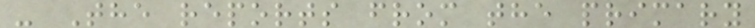- The reports from the primary
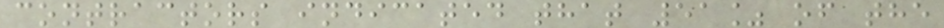contractors indicated that 51% of the
